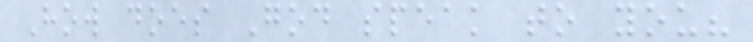How does God speak to you?
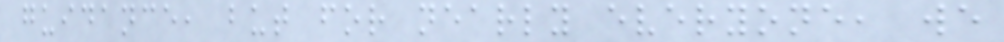guidance, but for nearly everyone, we
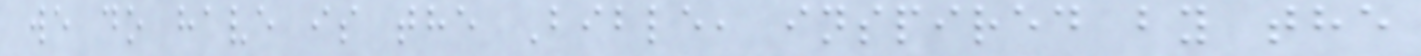we do have is the Bible, inspired by the
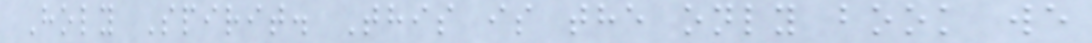Holy Spirit. This is the only book we
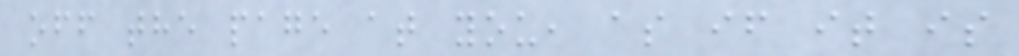off the page at you, as if it is
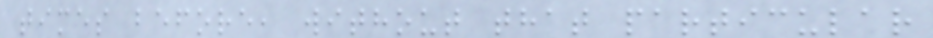times before, without that particular
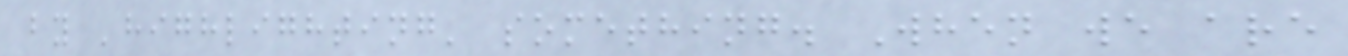by 'highlighting' something. When we are
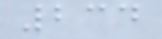234
